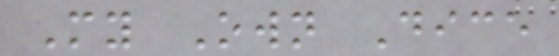My Own Dice
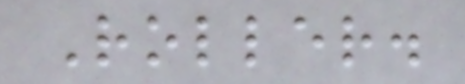Roller.
